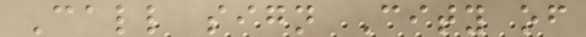Call sign City of
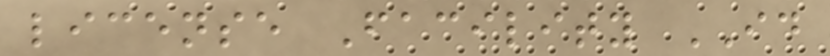license Facility ID
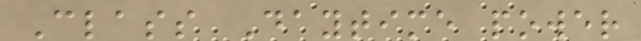Class Daytime power
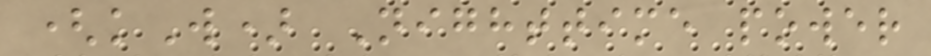(kW) Nighttime power
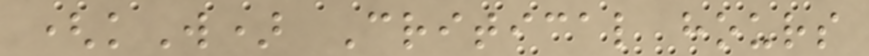(kW) Critical hours
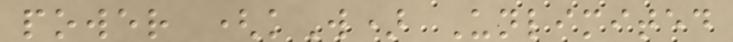power (kW) Unlimited
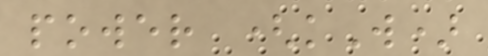power (kW)
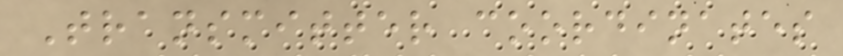Transmitter coordinates
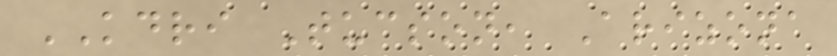KDRI Tucson, Arizona
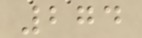274
